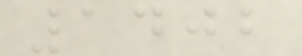1402
